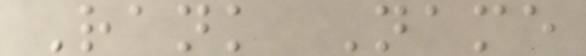Rank Name
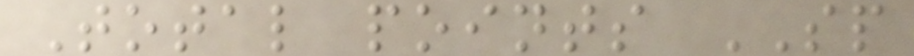Total points SP
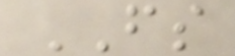FS
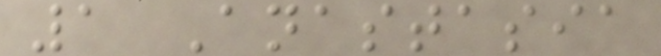1 Anastasia
